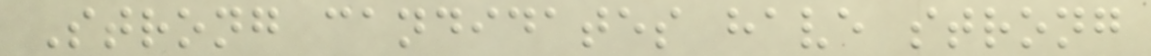Strong candidates have strong
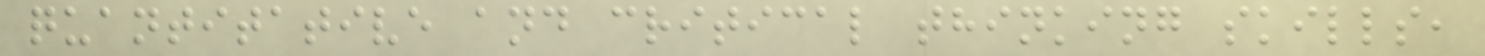quantitative and critical thinking skills,
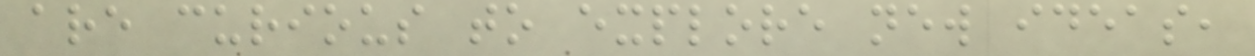are curious to explore new ideas,
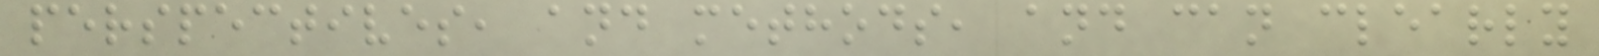perspectives, and methods, and can clearly
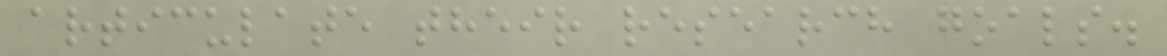articulate their research goals.
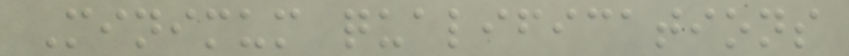Minimum qualifications
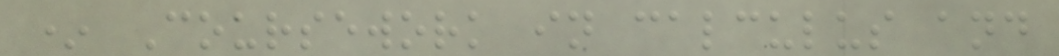* Coursework in calculus and
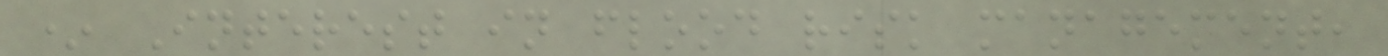* Interest in flood risk management,
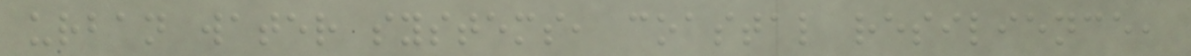urban water systems, coastal resilience,
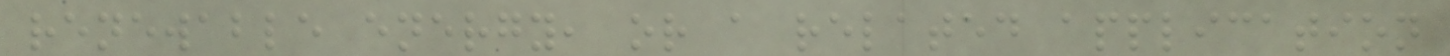renewable energy, or a related application
